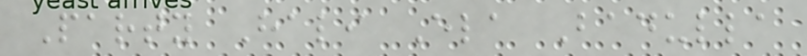Party Hali Ela Badulla
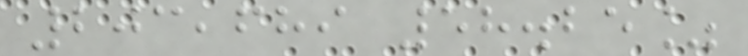203,689 58.25%
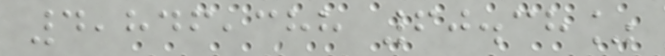4,846,388 60.38%
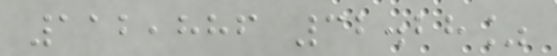112,886 32.28%
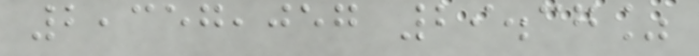2,357,057 29.37%
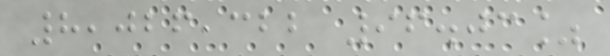8,026,322 96.03%
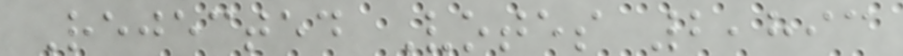Rejected Votes 2,893
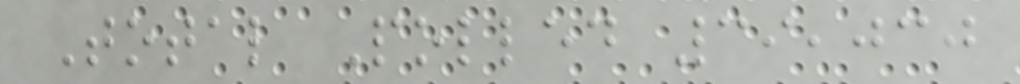Total Polled 39,030
